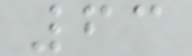63
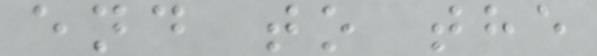end to the
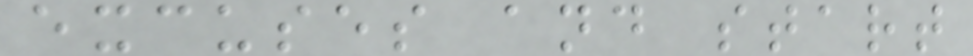excuses and start
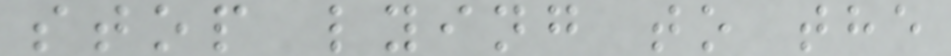stop lying to the
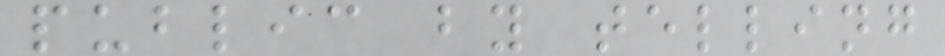public by telling
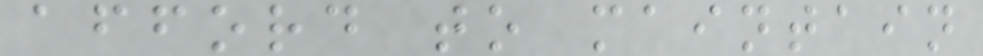afford to maintain
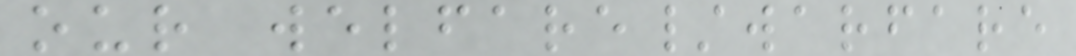our welfare/warfare
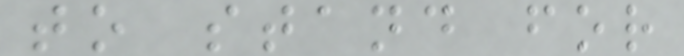to stand for
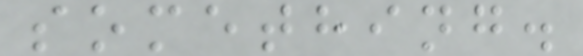something.
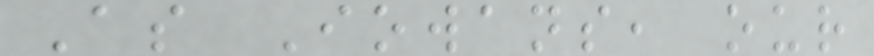As Iowans, our
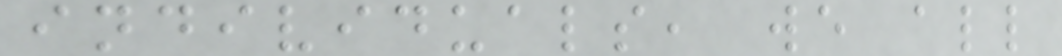individuals, we all
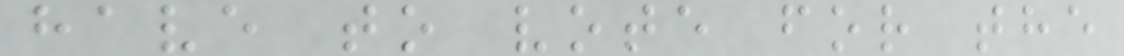have to vote for the
